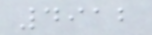4912
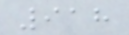918
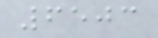6503
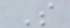S
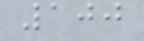100
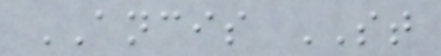ANCIS ST
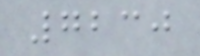7230
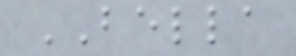BELLA
